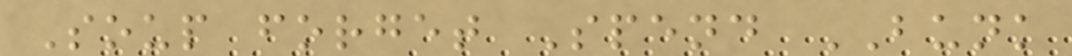Soup forget Spend BUNK
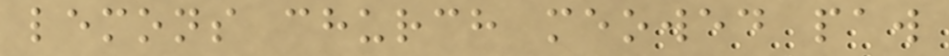lemons church meowed paw
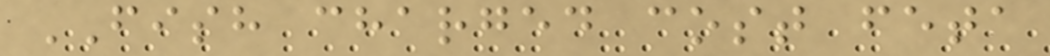FISH charged cost feta
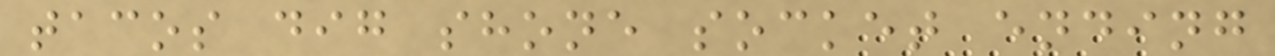tacos dig shone socket ending
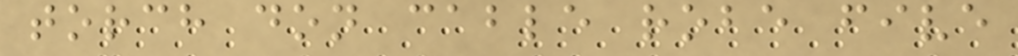torch don cable robe five
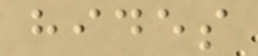hides
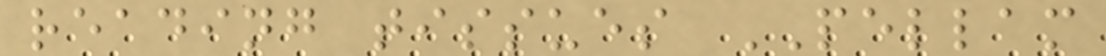reading tissues PELLAM
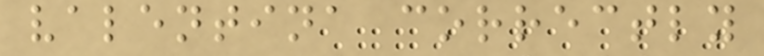valentina correctly
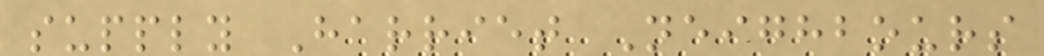supply Harriet Neighbours
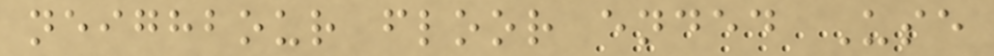neighbour floor ended Use
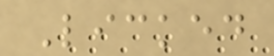Licked
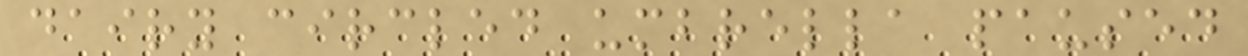dairy circled umbrella paused
